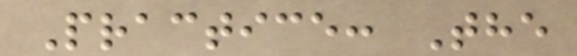Practice: The
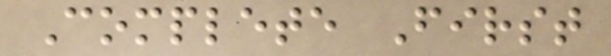Complete First
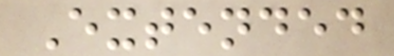Extended
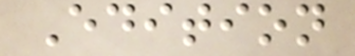Edition
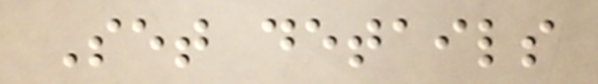Set details
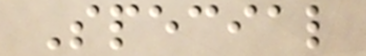Special
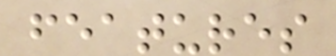features
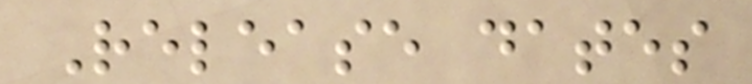Release dates
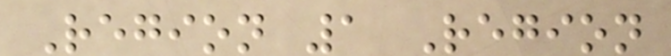Region 1 Region
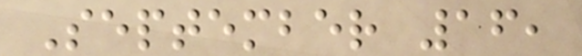September 16,
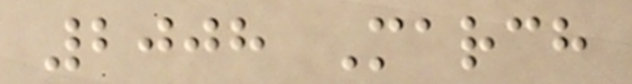2008 March
